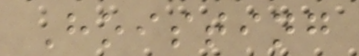Hoisting
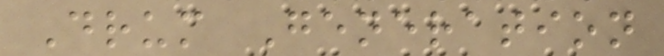Drum Generation
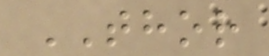THOR
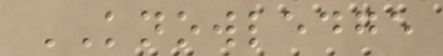KNOWLEDGE
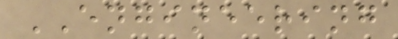ENGINEERING
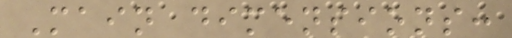Main dimensions:
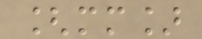[mm]
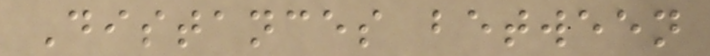Distances between
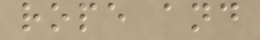rope and
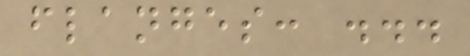flanges: ...
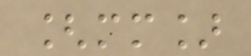[mm]
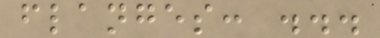flanges: ...
